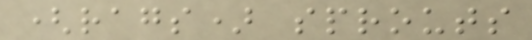(rags) sprouts
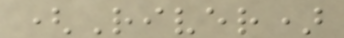(River)
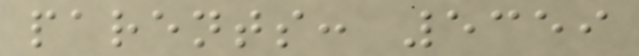parents: 5359
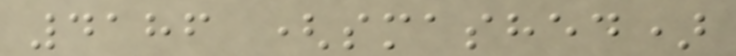4186 (smashed)
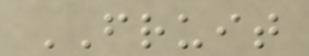FRUIT
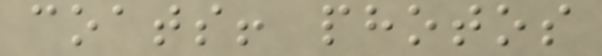coats! photos
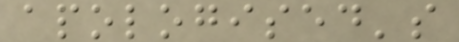apologised's
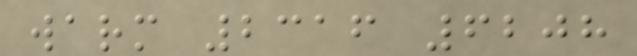warm 2316 6208
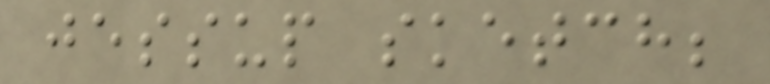jessup sketch;
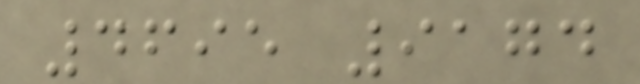4695 9174
